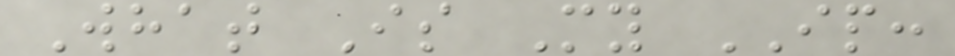What Is My IP:
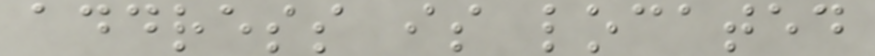address is located
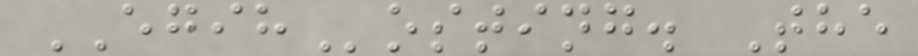EGIHosting. The
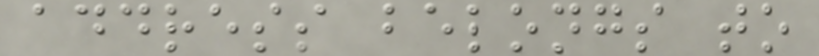address belongs to
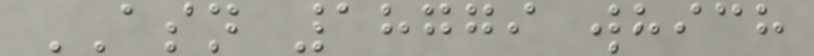ASN 18779 which
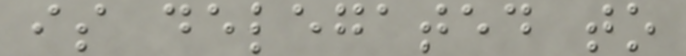is delegated to
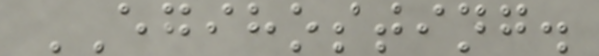EGIHOSTING.
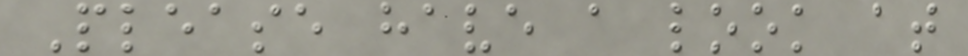Please have a look at
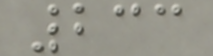233
